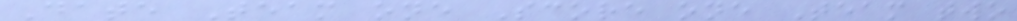Date Team one Score one Team two
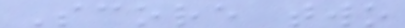Score two
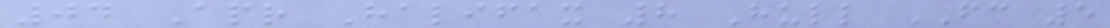04 Apr Halifax 8 Hull FC 5
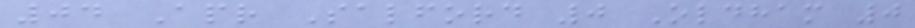04 Apr Salford 0 Oldham 0
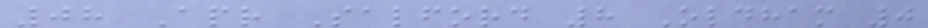08 Apr Salford 8 Oldham 0
